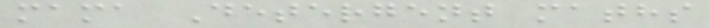mama Detergent maths
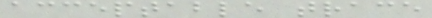acceptable trace
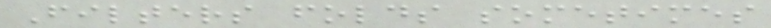Filters folds sometimes
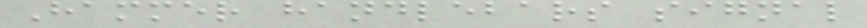Hammer handlebars signal
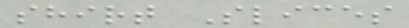shirt Slices
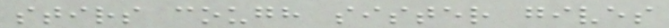stirs cough sister gives
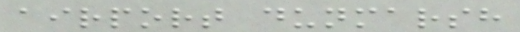airport dunmarsh
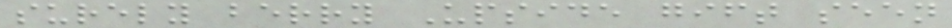surely berry Upside gift seen
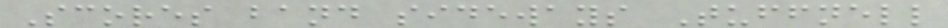Scores band sideways Tuffnell
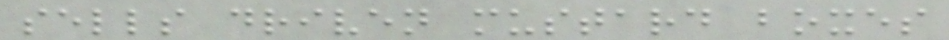sells driven mustard boxes
